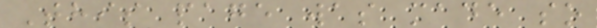This page was made so
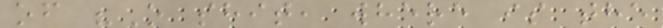of "O shit, where is the
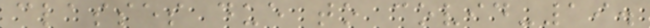classes due to covid-19.
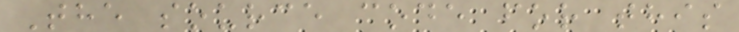The source code for this
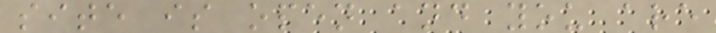site is open and you are
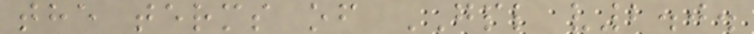the terms of GPL v2.0.
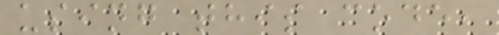using this code,
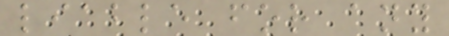liable for any
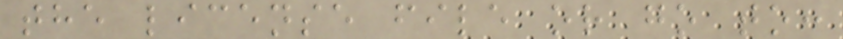the license file or go to:
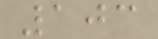103
